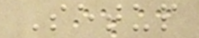Setup
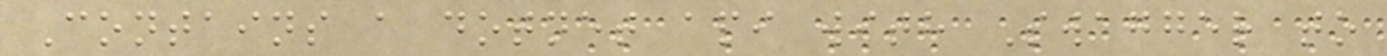Contains a dotnet api with Swagger to
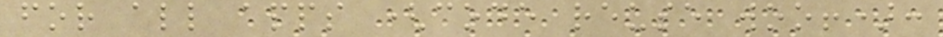for all apps (code reuse woo!):
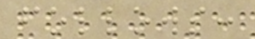follows:
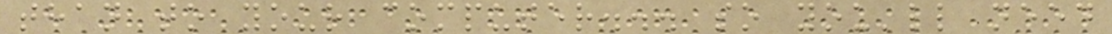than to your computer... so you'll need
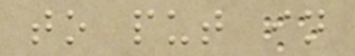to put in
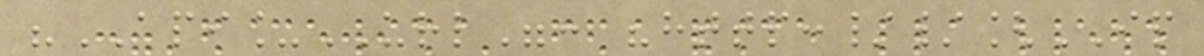"API_URL": "http://[IP
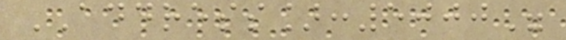ADDRESS]:5000"
